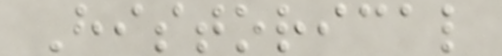Historical
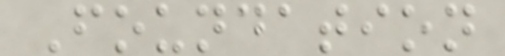Foundation
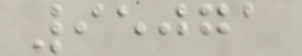95071
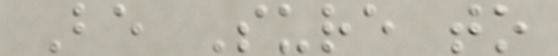Be Sure to
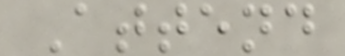Attend
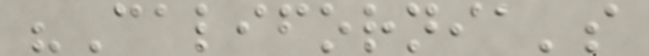"California's
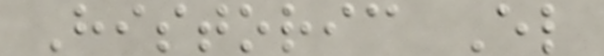Historic El
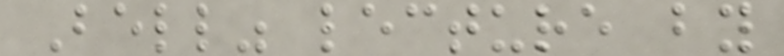Bell" lecture by
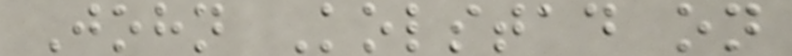John Kolstad on
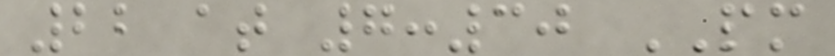22 at 7:30 PM
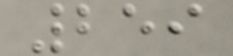259
